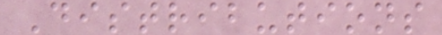Distributions
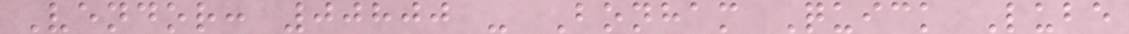Vendor: 00800 - Bonham Quick Lube
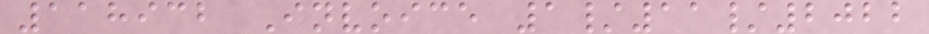118932 Invoice 1/11/2022
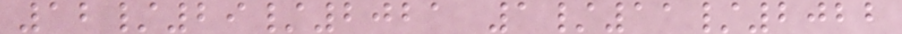12/29/2021 1/11/2022
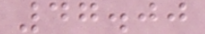47.00
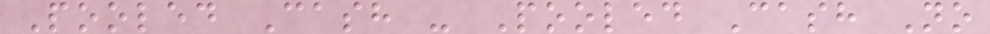Pooled Cash - Pooled Cash No
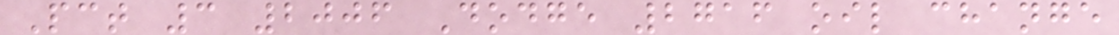Pct 3 2006 Dodge 2716 oil change
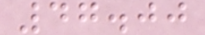47.00
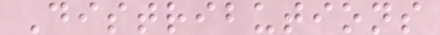Distributions
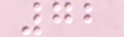72
